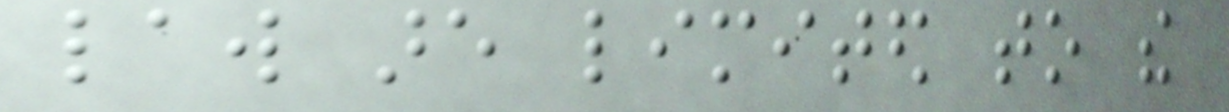law are limited to the
